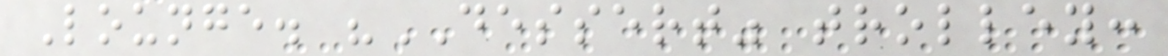Lounge. "DESSERT" trolley:
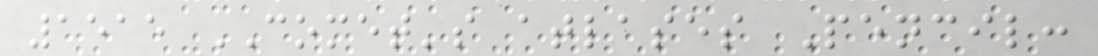1515 COMET's atlases Pencil:
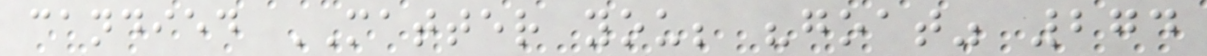candied MATTER you; "goat" 274
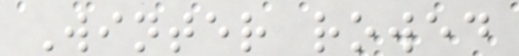Winter rowed
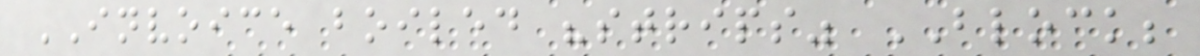INVOICE boiled "strips" BLOCK;
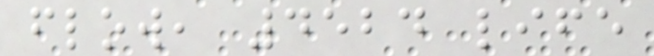flow, 4524 life
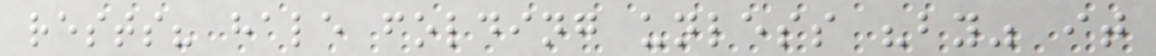rests? hale folding unless "by" it
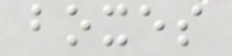boxes
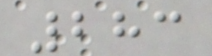283
